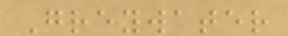Greywater
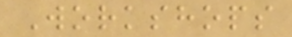Workshops
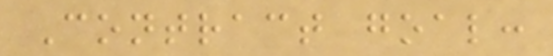Contract goal:
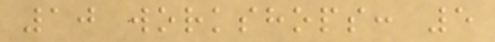10 workshops: 5
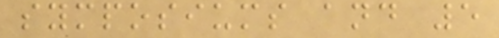symposiums and 5
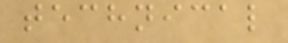technical
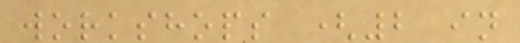workshops (2 in
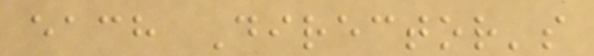each Director's
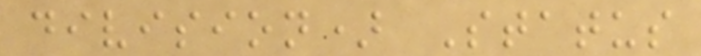division) Status
